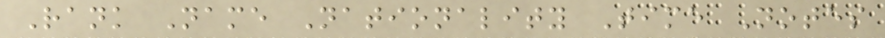Rank Name Nationality Time Notes
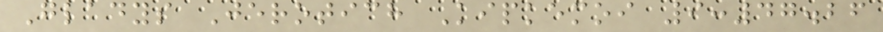Gladys Jerotich Kipkemoi 9:47.26
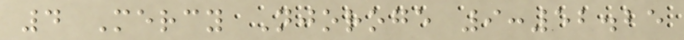4 Mercy Njoroge 9:52.25
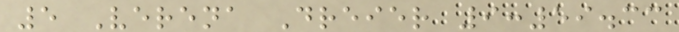5 Verena Dreier 9:59.33
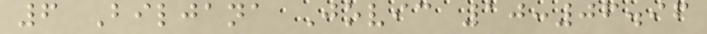6 Biljana Jovic 10:06.96
